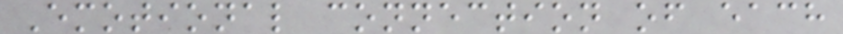Emotional connection of each
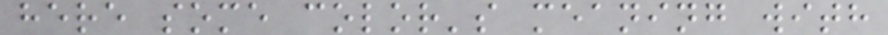here some color's meaning with
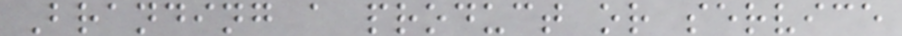Branding a product or service
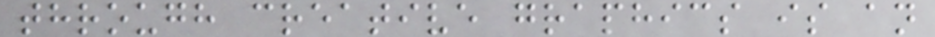through creative graphics is an
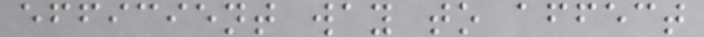efficient way to affect
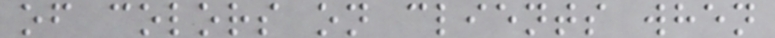of colors on clients when
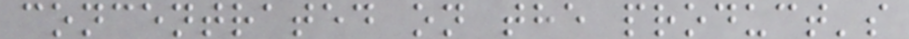concentrated on the product's
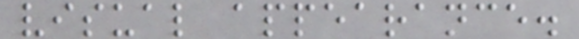visual appearance.
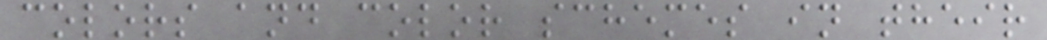colors and color schemes in their
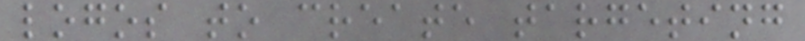logos to create targeting
